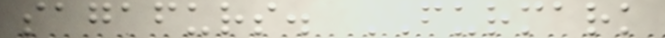sagafurs. FURMARK
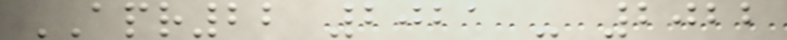APR22 2021 - 2022
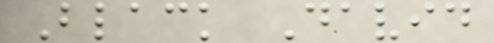Black David
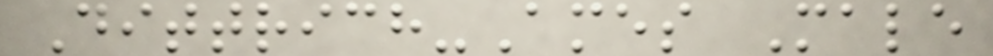Dittrich-Ames Male
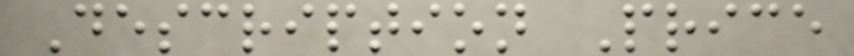Description Price
